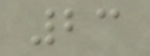23
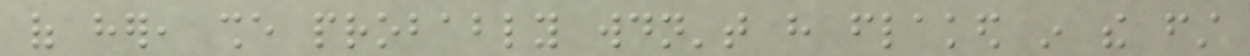of her, she probably wouldn't have flaked in the first
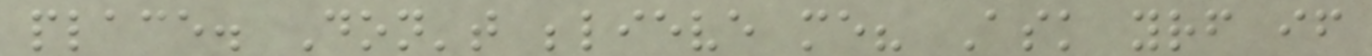place. Don't believe me? Ask yourself if
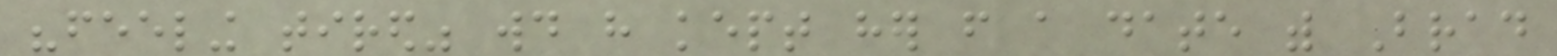"feeling tired" would have kept her from a date with Brad
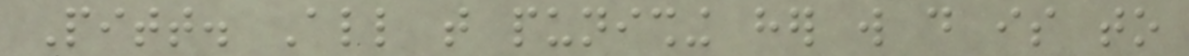Pitt. All that punishing her will do is to
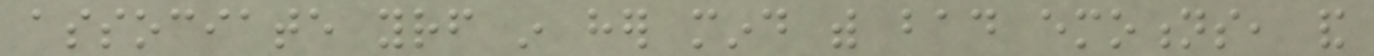associate yourself in her mind with bad emotions, and
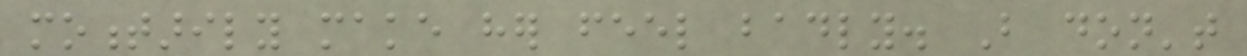momentarily make her feel badly. But don't
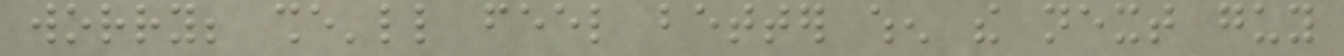worry; she'll feel better when the next guy
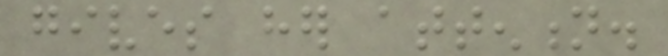gives her attention.
